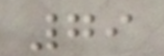79
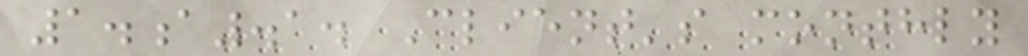1.a.1. Client's monthly
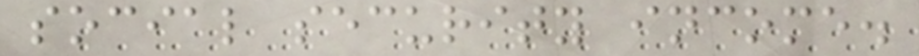social security income.
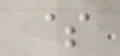$
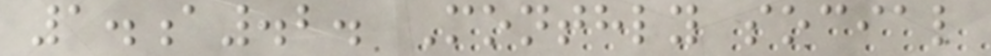1.a.2. Monthly social
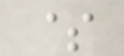$
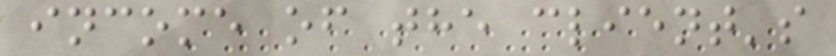income of the client's
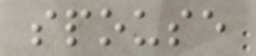spouse
